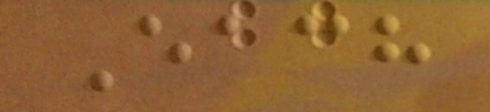Each
